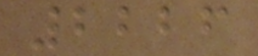2226
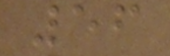56
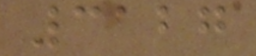3127
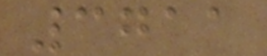3711
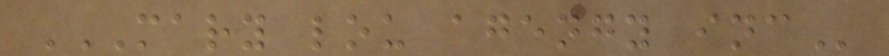MARY LOU AGENGY INC
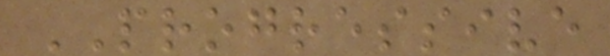PROGRESSIVE
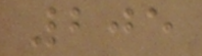205
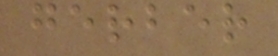gerber
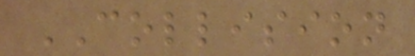COLLISION
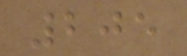205
